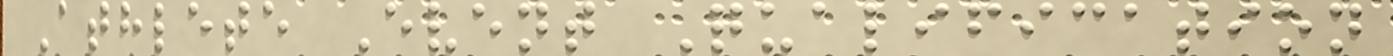Athlete Event Qualification
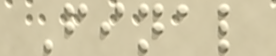Final
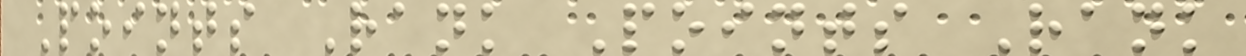Points Rank Points Rank
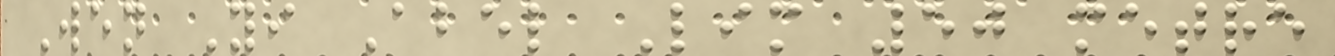Wen Yi Abel Lim 50 metre
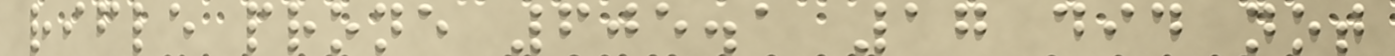rifle prone 605.1 17 did not
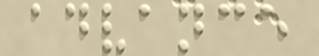advance
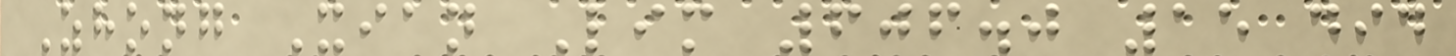Zhong Xian Lim 606.0 15 did
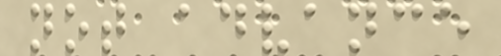not advance
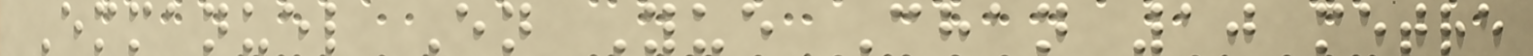Emmanuel En Yue Chan 10 metre
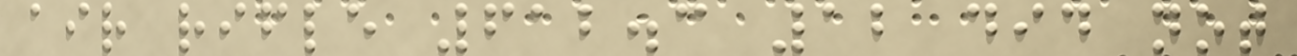air rifle 612.3 12 did not
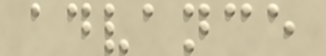advance
